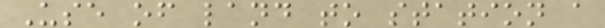Use of land to station a
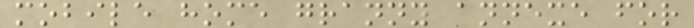mobile home granny annexe for
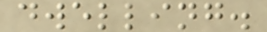dwelling.
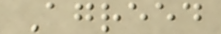Agreed
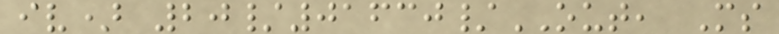iv) 20/01630/OUT, Ms
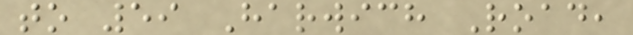to 59 Harwich Road,
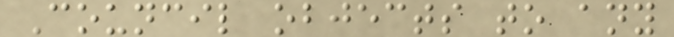Council objects to any
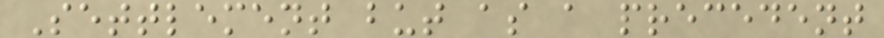Settlement but as a precedent
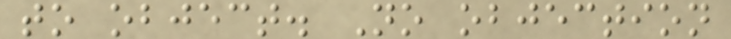to object. No objection
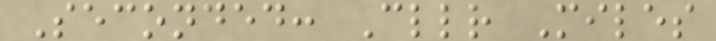Seconded: Cllr Miles
